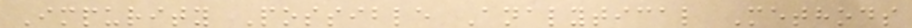Impurity Possible Analytical Methods
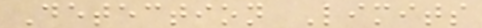Detection Limits
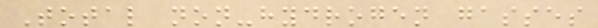Total non-hydrogen gasses
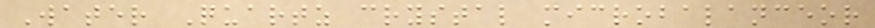Water Quartz crystal microbalanceor
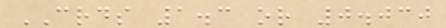CRDS 1.3 or 0.030
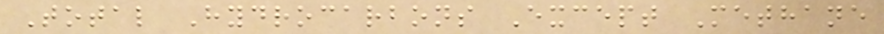Total Hydrocarbons Except Methane
